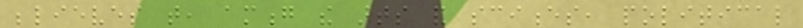believes that, among the arts and sciences, political
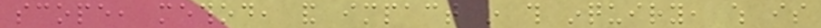scope, method, and impact in this inquiry, which is
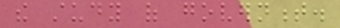the study of government.
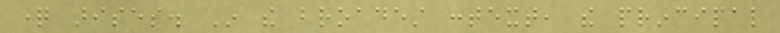question arises. In the broadest context, the principal
